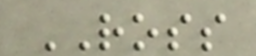ROSS
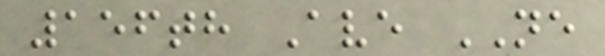156th Ave NE
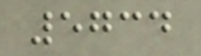5734
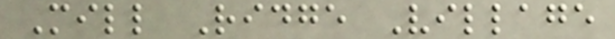Mill Ridge Village
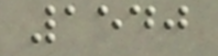1540
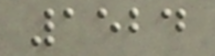1524
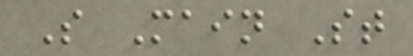S Main St
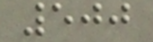500
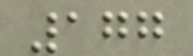177
